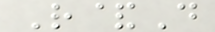R&D
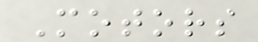Motors
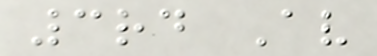3rd Av
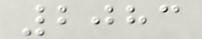2083
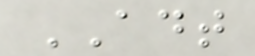ADT
